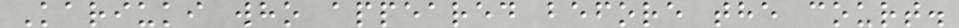Kariuki who appeared before the court.
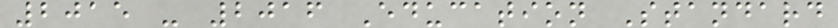2015 - 2016 Education Standard
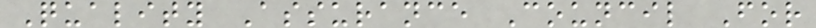Quality Assurance Council For
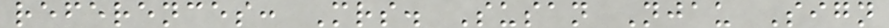references: Mrs. Susan Njau Sign
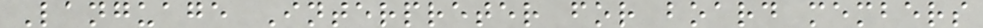Language Interpreter for board members
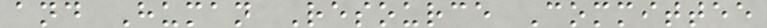and Human Resource Committee
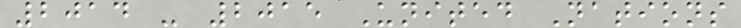2014 - 2015 United Nations
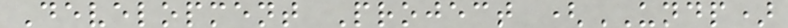Development Project (UNDP)
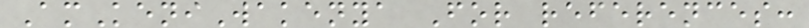AmKeniWakenya For references:
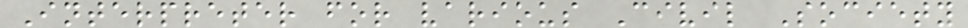Interpreter for various Civil Society
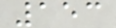153
